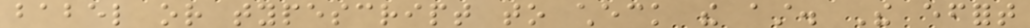babel or typescript to check the ast. The effort
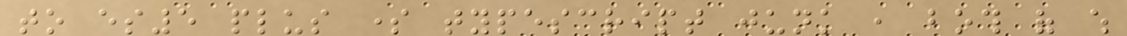to es5 plus some typescript junk , both of which
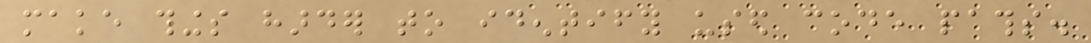make things harder to identify used code paths.
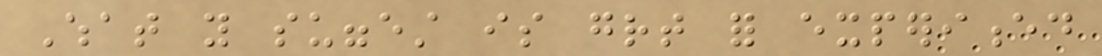What you suggest is great for experienced
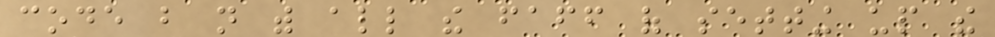code but not with all the faff of setting up the
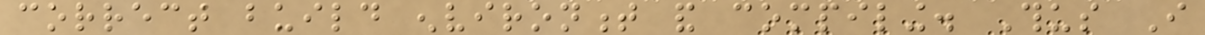correct build environment and compiling. Thus I
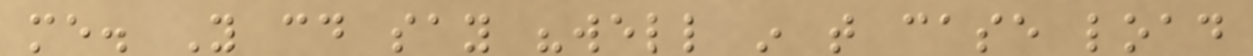me. You could say "well in that case load
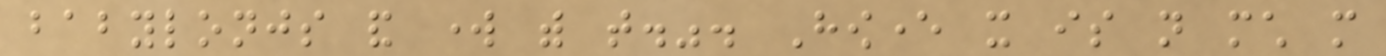babylonjs and work with that.". However it is not much more
